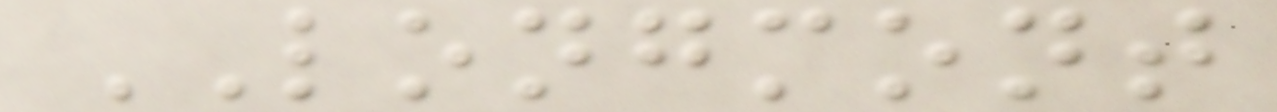LONGMONT
